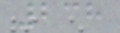238
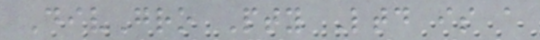DivGro Pty Ltd is a
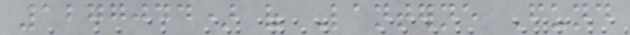1277044) of Lanterne Fund
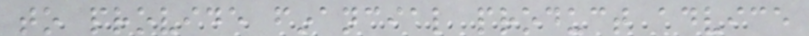to provide financial product advice
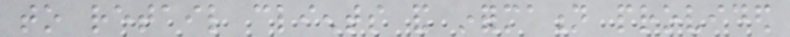to retail clients and information provided
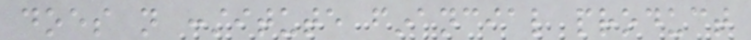does not constitute financial product
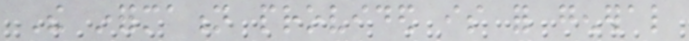The information provided is for general
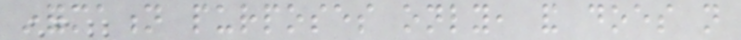information purposes only, and does not
